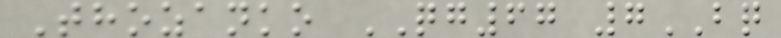Thozanko QG67 7BQ
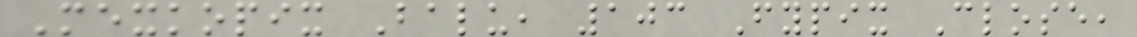Mexkopix Balu, 103 Fypix Close,
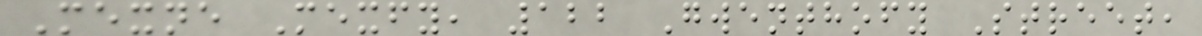Mexne Mexfy, 122 Gwenthofy Street,
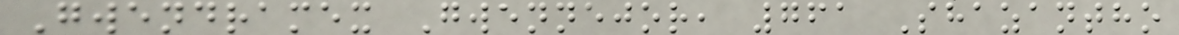Gwendramex Gwennejor, 761 Shazantho
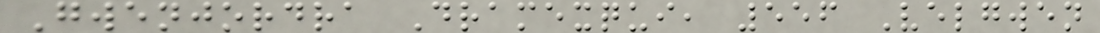Gwenjordra Dramexqui, 556 Velgwen
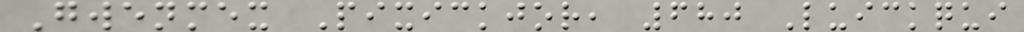Gwenmex Pixickjor, 680 Luickqui
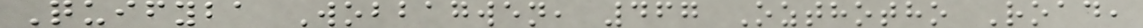Quifyba Wobbagwen, 467 Ozthotho Road,
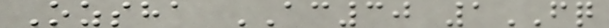Ozsha AC30 1FQ
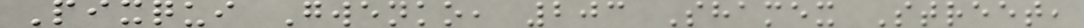Pixqui Gwenko, 203 Shamex Street,
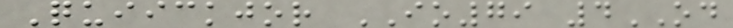Quiickjor IO79 4OD
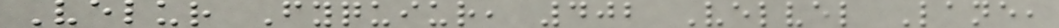Velur Fyquiur, 402 Velvel Lane,
